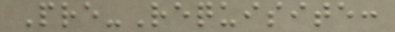Pre-Requisite:
